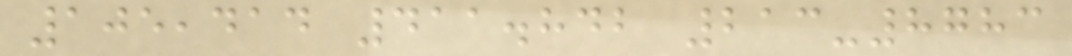105,414 411.842 213-8783
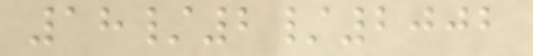18/2/2002
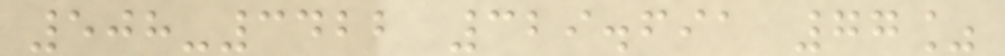508-3422 329.691 77%
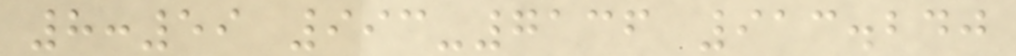8:59 993-7136 913.240
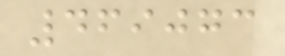469073
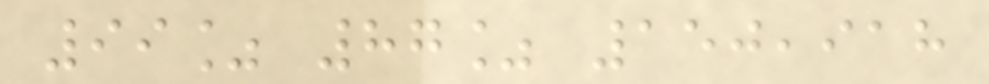99% 87% 150,918
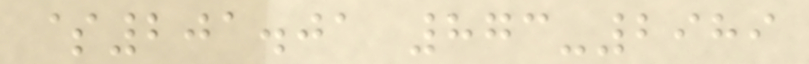$201.01 873-2989
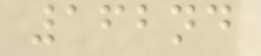162nd
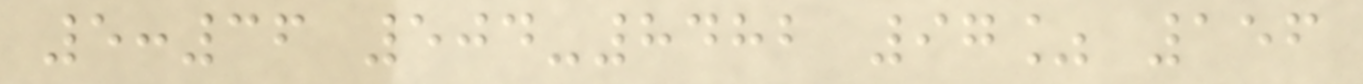5:36 504-8482 97% 156
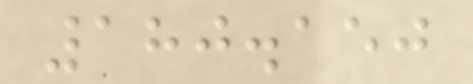180.150
